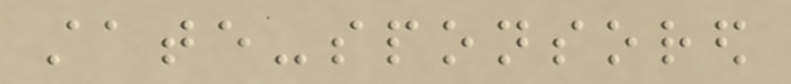state-sponsored
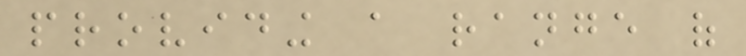providing a range of
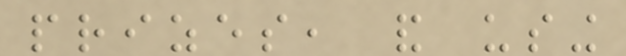prizes, and using
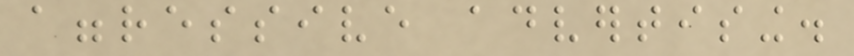aggressive advertising.
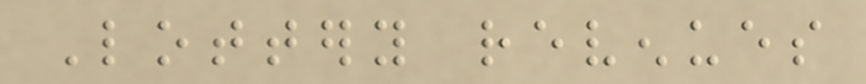Lottery revenues
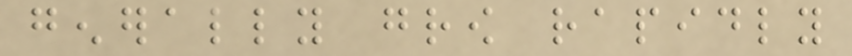generally grow rapidly
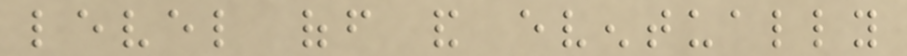level off and eventually
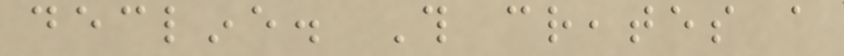decline. This creates a
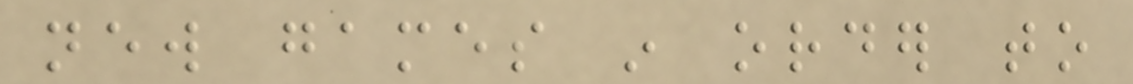new games in order to
